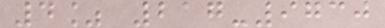4% 217-9730
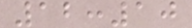12:10
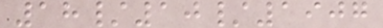18/10/1907
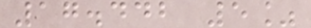17.442 5%
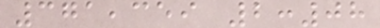371,359 2:08
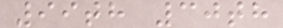99th 30th
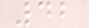42
